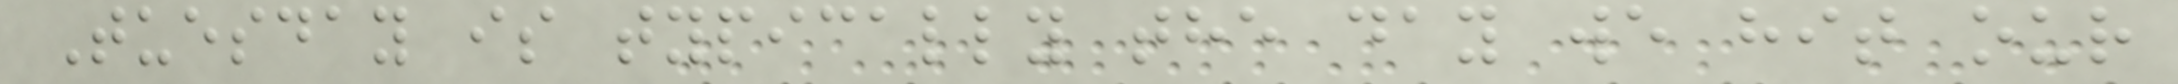Tuesday is typically the day we hit our
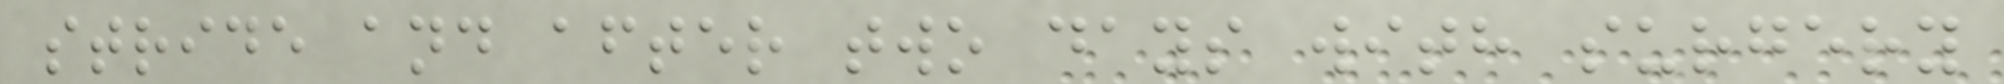stride and after two days with surgery
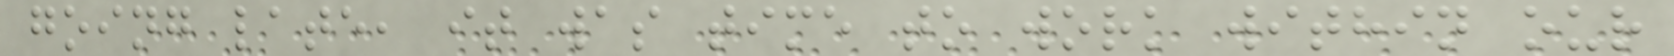going late, it was time to work within our
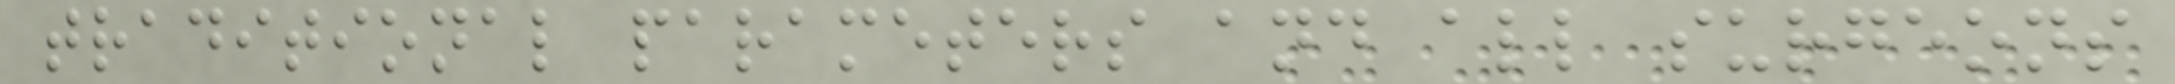traditional parameters and all surgeons
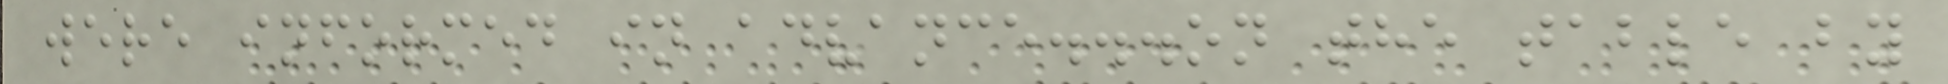were informed in advance...on the table by
